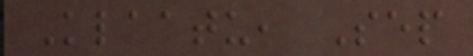Klaatu, Sep
